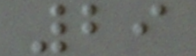29
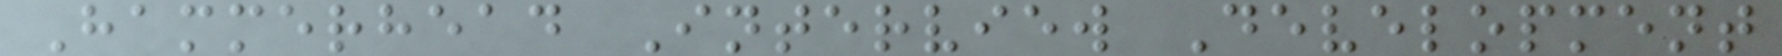Hammerhead Interview Development
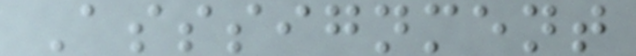Asssignment
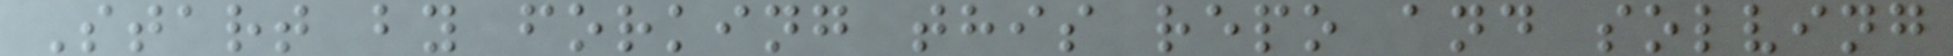Start by forking this repo and solving
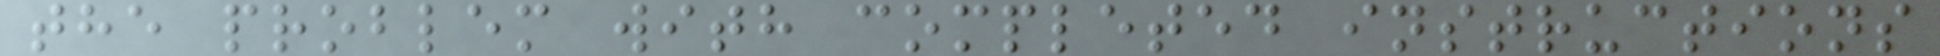the problem with completed instructions
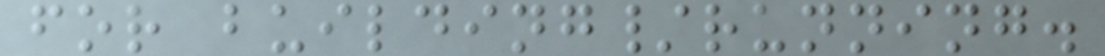for building/running.
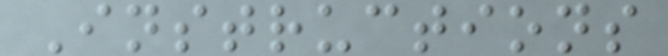Instructions
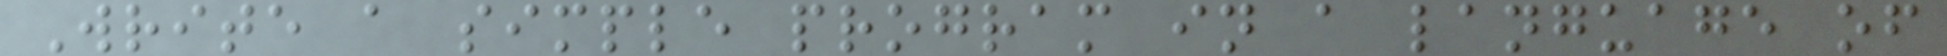Write a simple program in a language of
